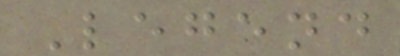Legend
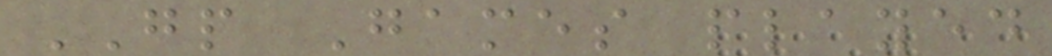GP Games played
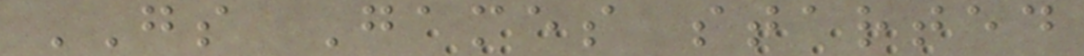GS Games started
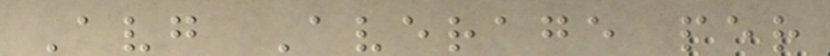Avg Average per
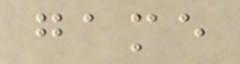game
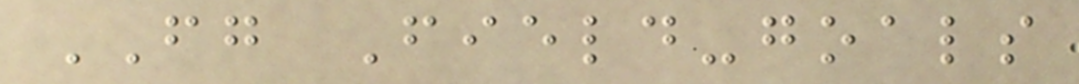FG Field-goals
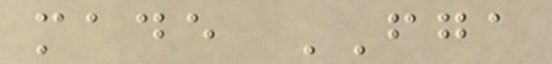made FGA
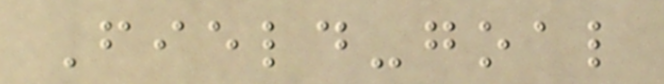Field-goal
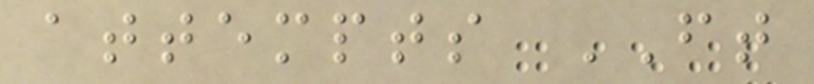attempts FT
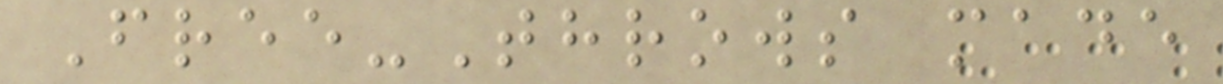Free-Throws made
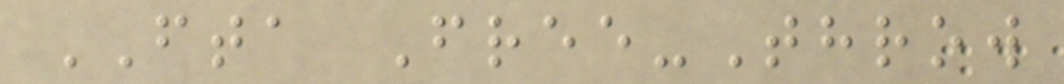FTA Free-Throw
